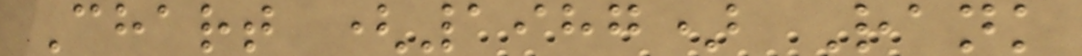Chart (1987) Rank
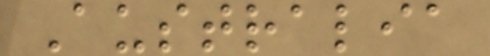Australia
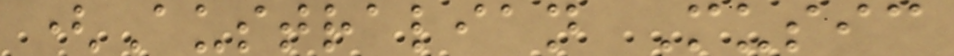(Australian Music
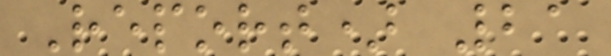Report) 21
